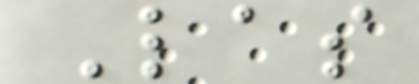Las
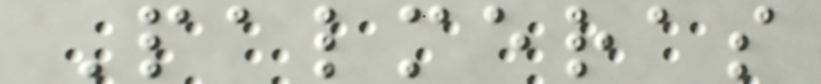Palmeras
